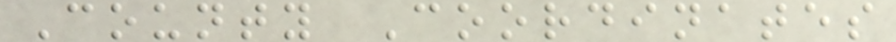County Coordinates
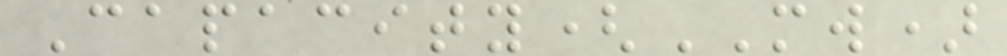Capacity(MW)
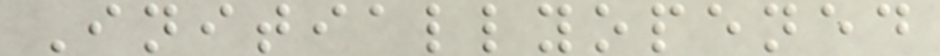Initiallyopened
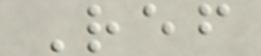Ref
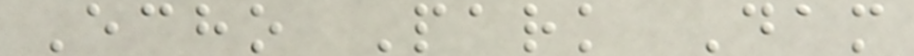Echo Park Dam
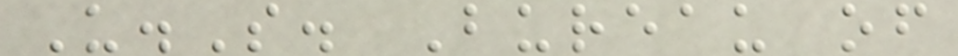U.S. Bureau of
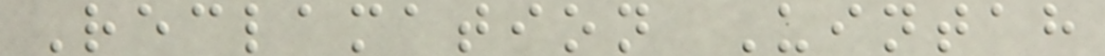Reclamation Uintah
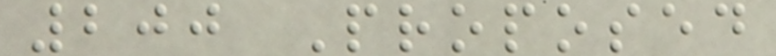200 Proposed
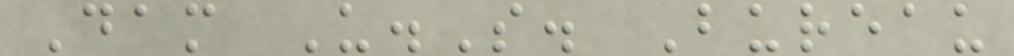Dam U.S. Bureau
